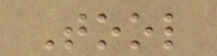Tool
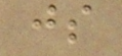js
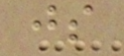js
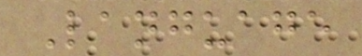Language
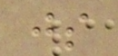js
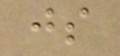js
